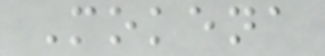Mokena
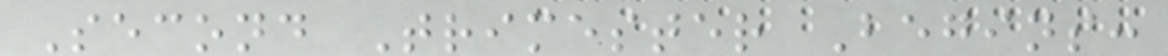Second Trimester Begins:
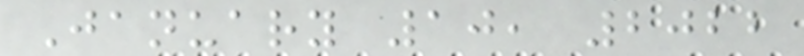January 10, 2022
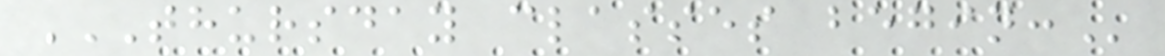THURSDAY CLASSES BEGIN:
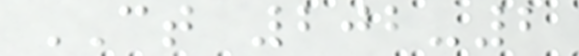CT 202-2
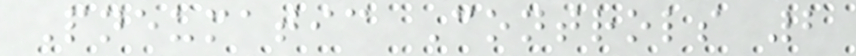Pneumatic Controls 2
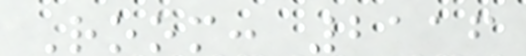Room: 2116
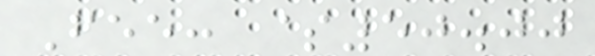Fee: $50.00
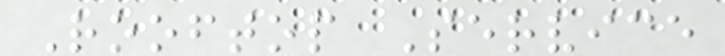Rooftop Service
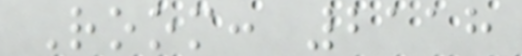Room: 2118
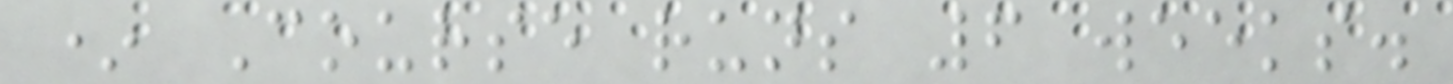* Course runs 6 weeks.
